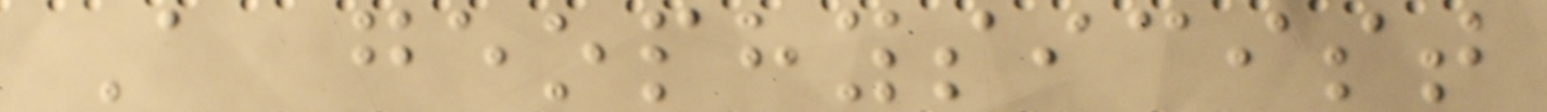A geophysicist
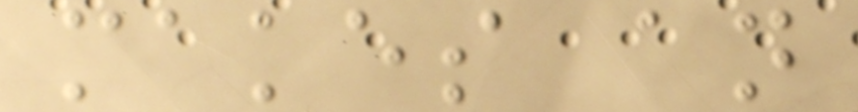makes an
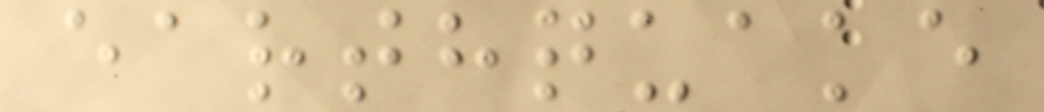earthquake
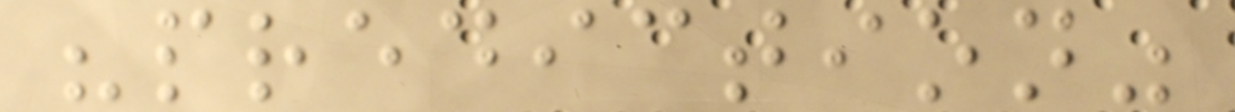"prediction"
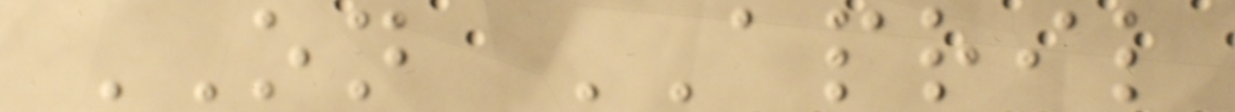ON APRIL
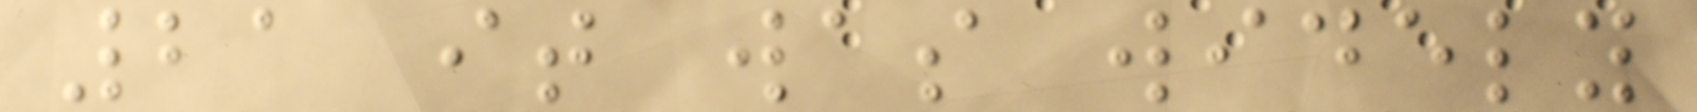21 it was widely
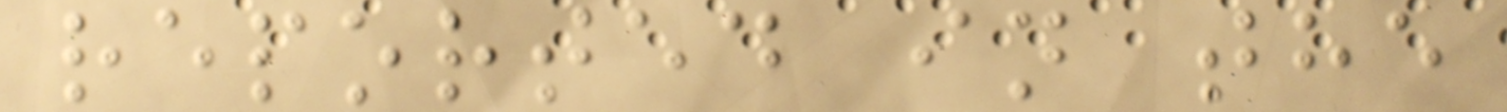reported in the
